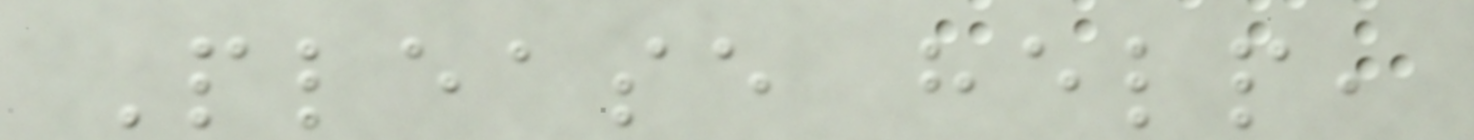Please help,
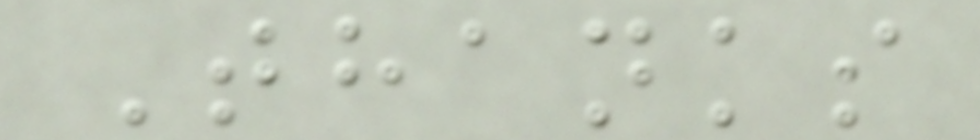Thanks
